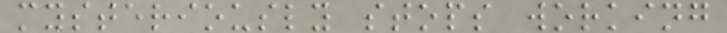mysteriously stops working
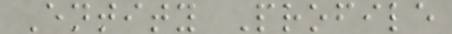Entity Profile
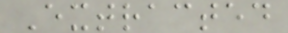Extracted
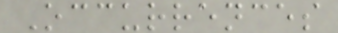Occurrences
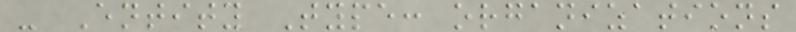- Entity Type: organizations
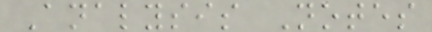Analysis Notes
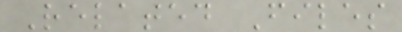Related Files
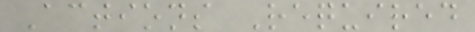Actions Required
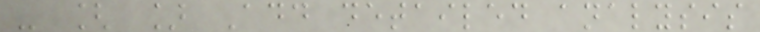- [ ] Add detailed analysis
